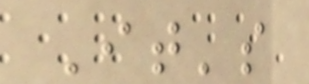It's
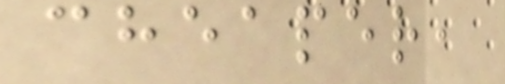cheaper,
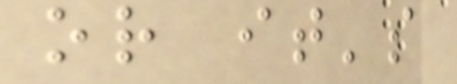or it's
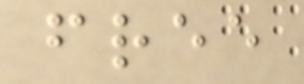free
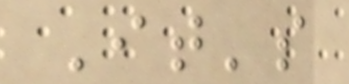It's
